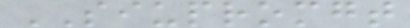SIUPROMGT
